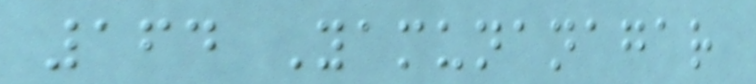164 Yamunanagar
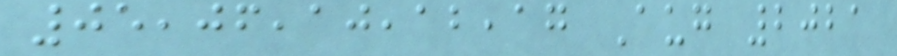05,06,10,12,17 Aug 2021
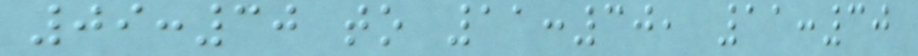09:30 to 11:30, 11:30
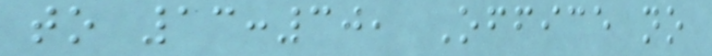to 13:30, Office no
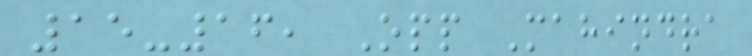15-16, Opp Mahindra
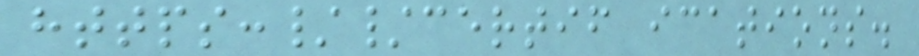https://certif ications.
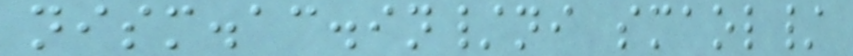nism.ac.in/ni smaol/
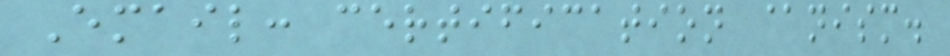Email: certification @nism.
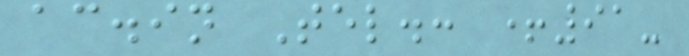ac.in Tel.: +91-
